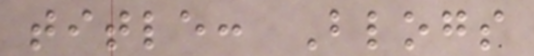title: Blogs
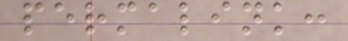permalink:
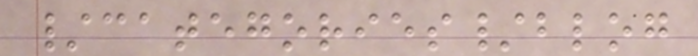/categories/blog
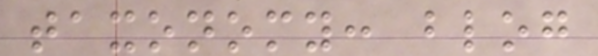taxonomy: blog
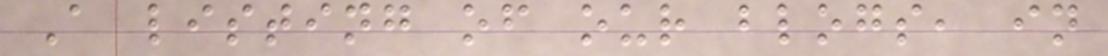A listing of our blogs, in
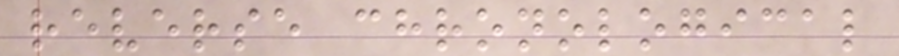reverse chronological
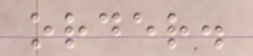order.
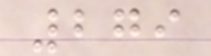279
